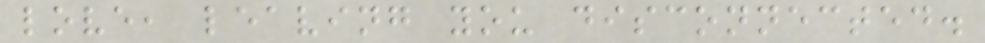love, leaving you disconnected.
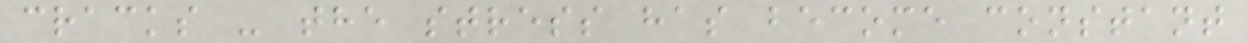cracks - the stress has become constant
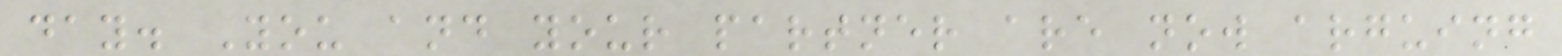day. You and your partner are now arguing
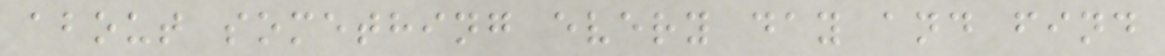about something every day and find
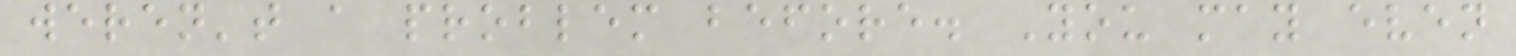weren't a problem before. You may even
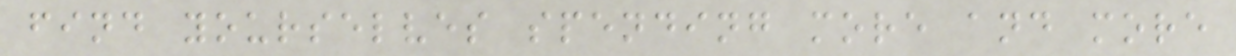find yourselves spending more and more
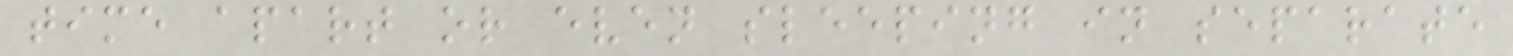time apart or even sleeping in separate
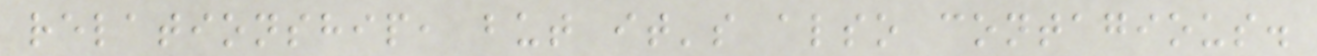relationship, but it's also contagious.
